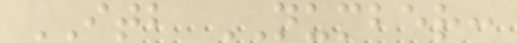ITB NUMBER:
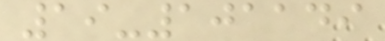19-101149
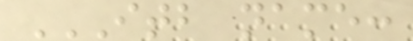ITB NAME:
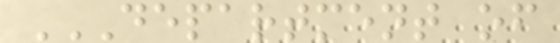DEPARTMENT OF
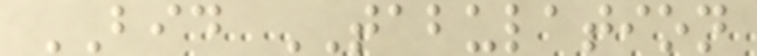BID TABULATION
